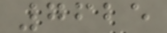7625
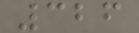326
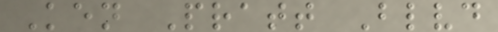Ken Pratt Blvd
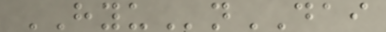HYUnDAI
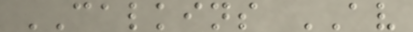CALKINS AV
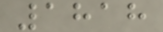1818
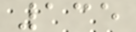135
